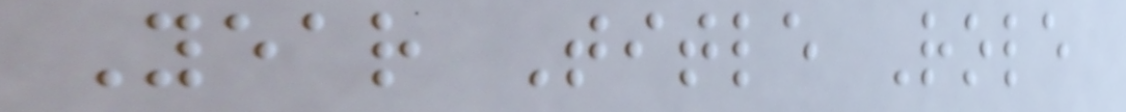Year Title Role
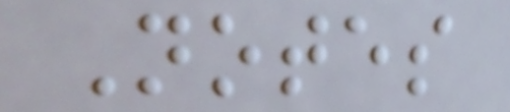Notes
